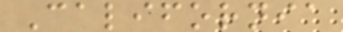California
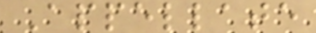Appellate
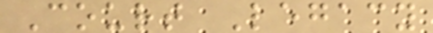Court Legacy
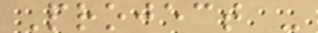Project -
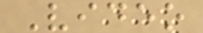Video
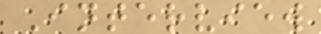Interview
